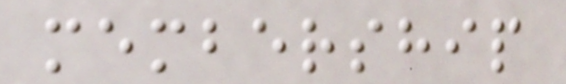membership
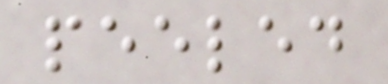peeled
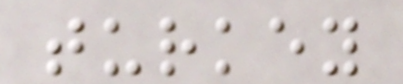turkey
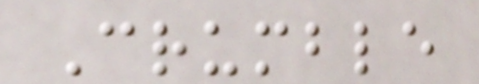Crumble
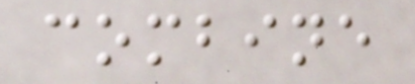combine
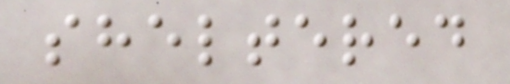sheltered
